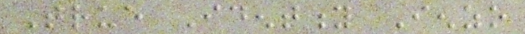True Identity Ienzo
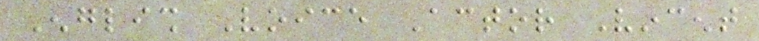English Voice Actor Vincent
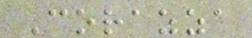Corazza
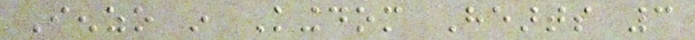Ienzo in Kingdom Hearts 3
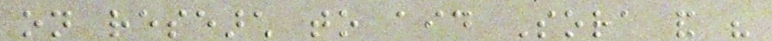on research to aid Sora and his
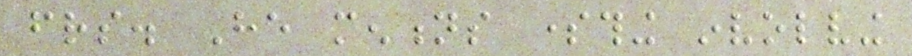friends. He mentions something involving
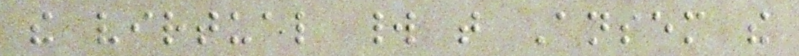the virtual world that Ansem the
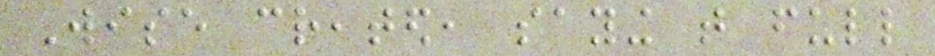Wise created, saying that full
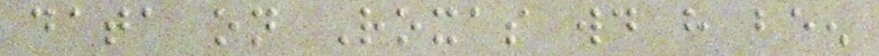data on Roxas would have been
